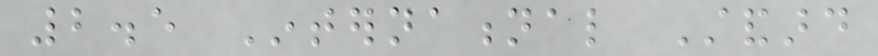2.5 International Standard
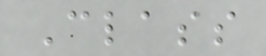Class
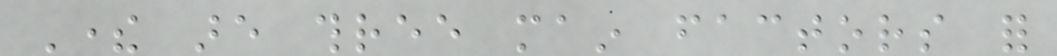There are three main factors for
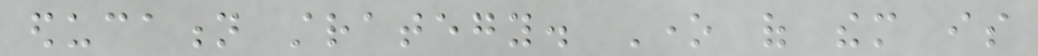education strategy. One of them is
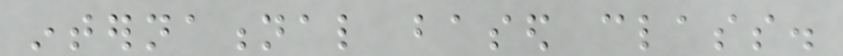international based class.
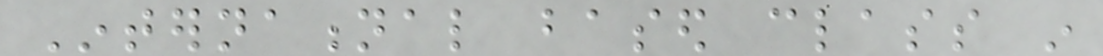International based class in
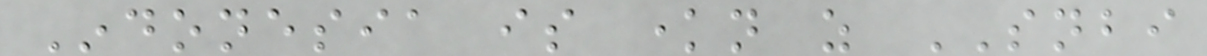Indonesia is known as SNBI
